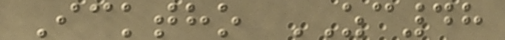Icktho ZC48
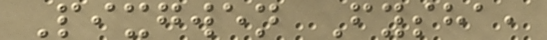Pixgwen Fysha,
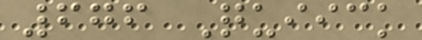676 Quiick
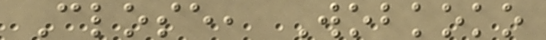Close, Wobkoko
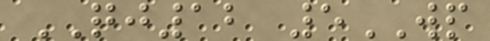QJ12 5WP
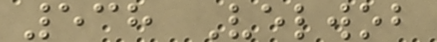538 Velwob
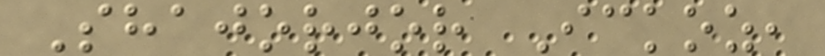Shajorjor Ickoz,
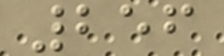256
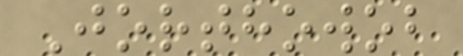Jorthowob
